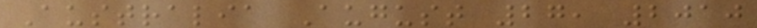Australia August 27, 2010
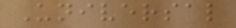Universal
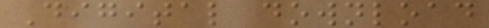Digital download
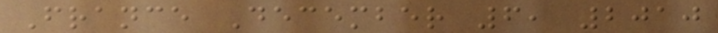France December 6, 2010
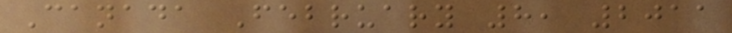Canada February 8, 2011
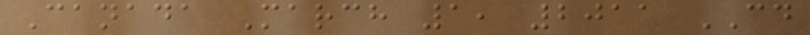Canada March 1, 2011 CD
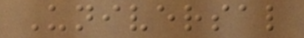Universal
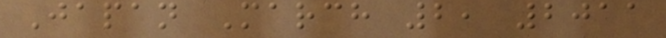Japan March 2, 2011
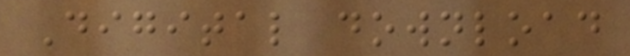Digital download
